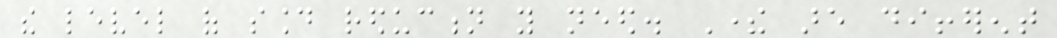the level of sound reduction you need. There are different
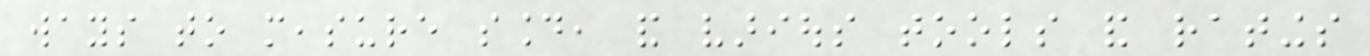ways to measure sound, and various tools and ratings
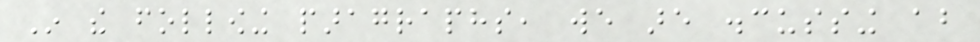In the following paragraphs, we are discussing about
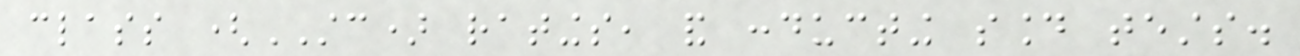class (STC) ratings, and conducting sound tests.
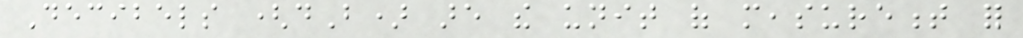Decibels (dB) are the unit of measurement for
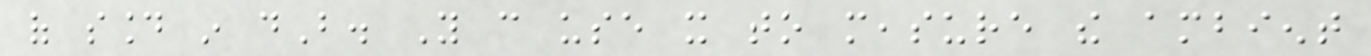of sound in dB. You can use it to measure the ambient
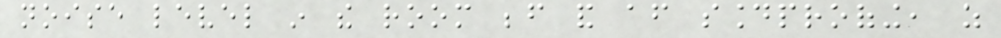noise level in the room before and after soundproofing, as
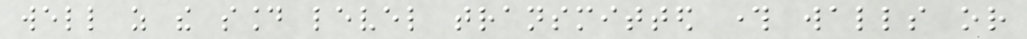well as the sound level transmitted through walls or
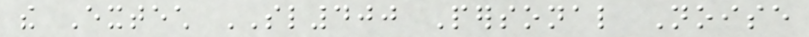the Extech SL400 Personal Noise
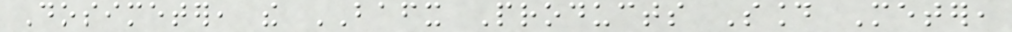Dosimeter, the BAFX Products Sound Meter,
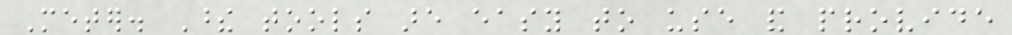Meter. These tools are easy to use and provide
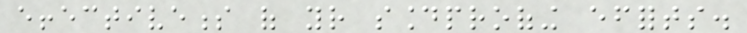effectiveness of your soundproofing efforts.
